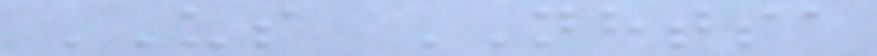US NHTSA
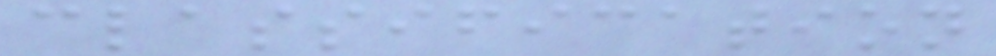classification
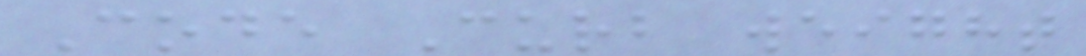Code Curb weight
